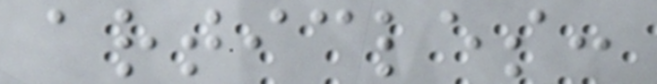articles:
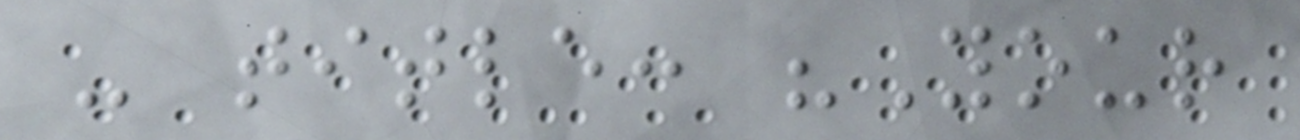- title: "Your
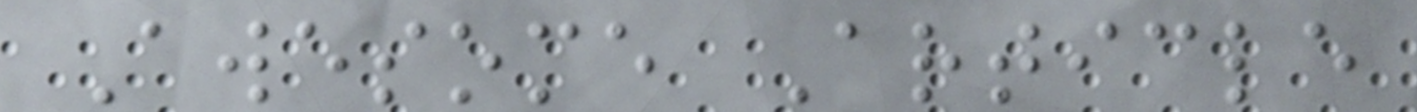Awesome Article
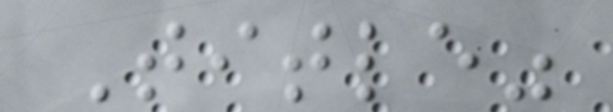Title"
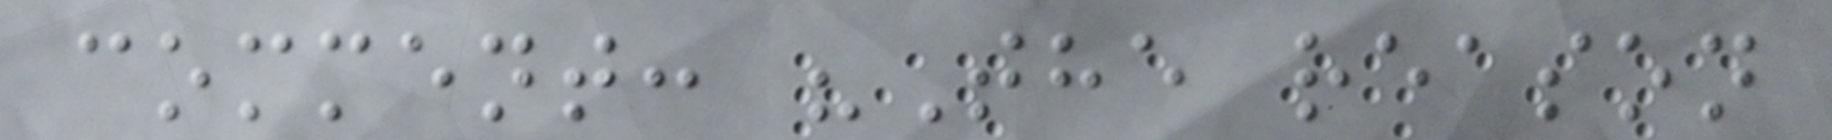comment: "The reason
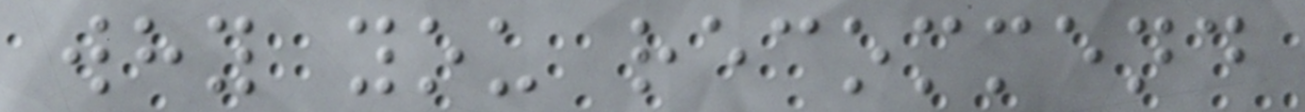why you recommend
